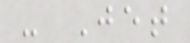- Jet
